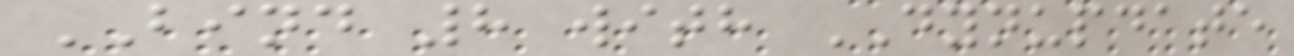BIND 8 with DYNUPDATE
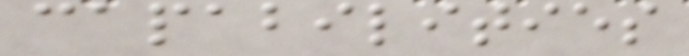capabilities
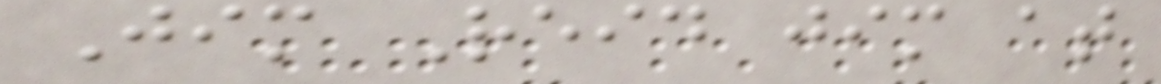Jim Reid jim at
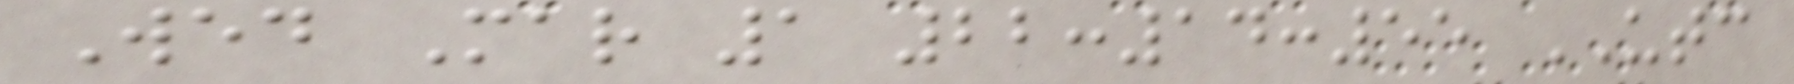Wed Mar 1 22:14:55 UTC
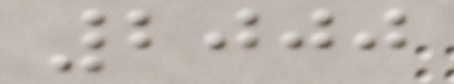2000
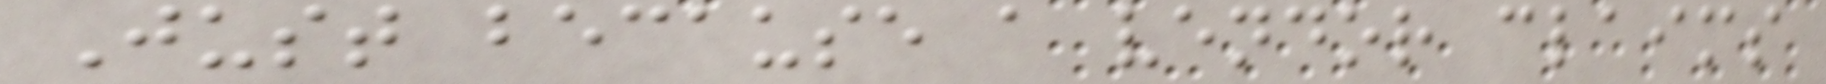Just because a vendor claims
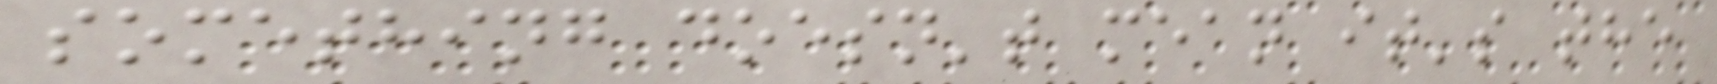something doesn't mean it's the
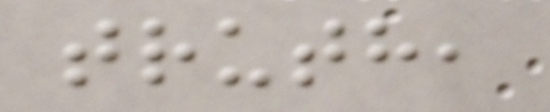truth,
